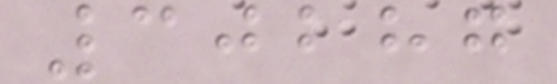30287
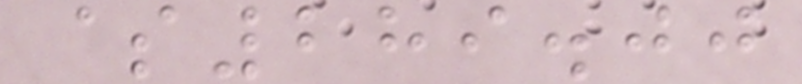$289.00
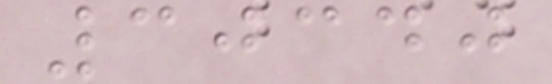30340
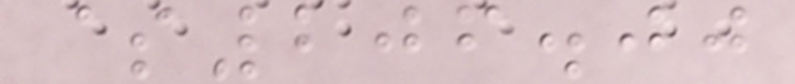$206.00
